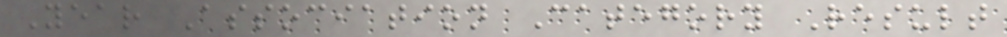Year Association Category Result
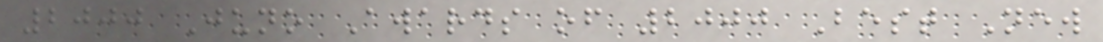2000 Juno Awards of 2000 Best New
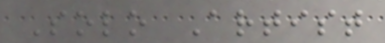Solo Artist
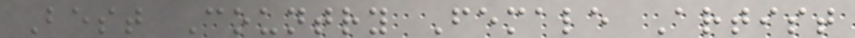Best Country Female Artist
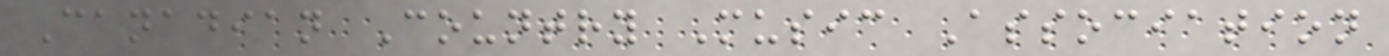Canadian Country Music Association
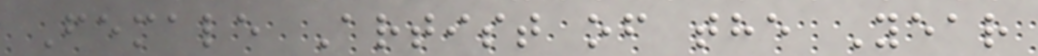Female Artist of the Year
